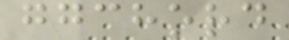ggchord
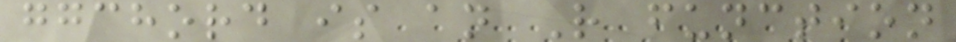ggchord is an R function
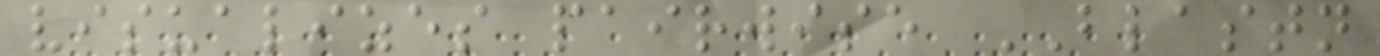visualizes pairwise BLASTN
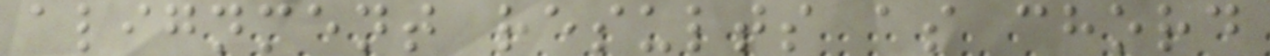alignment results as chord
